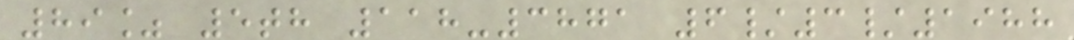89% 5th 118-3871 6/3/1988
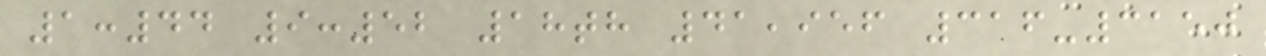1:44 9:52 18th 41,956 316-3150
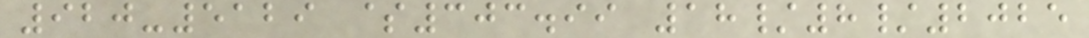920-5129 $303.99 18/8/2025
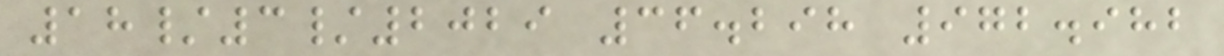18/3/2029 36.298 972.982
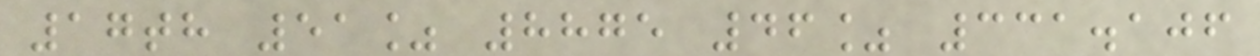17th 51% 8875 46% 331.106
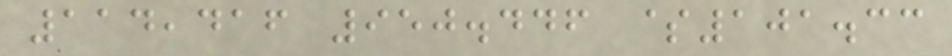114,416 950.446 $101.33
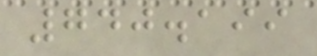740.199
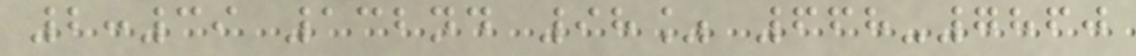2:39 132nd 98% 668-7860
